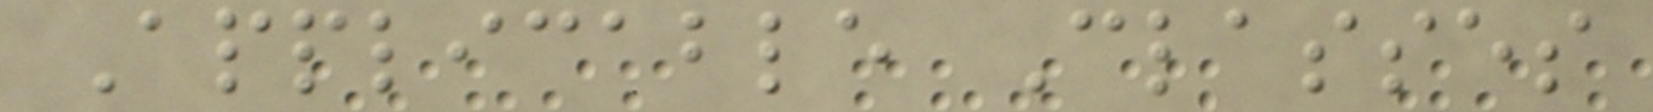Applicable Classes
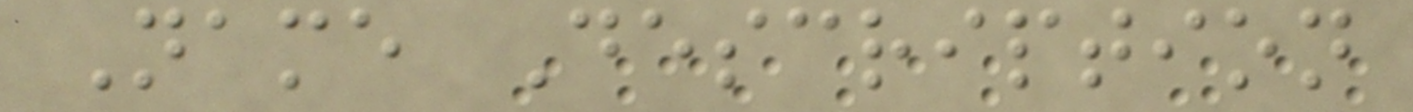Name Description
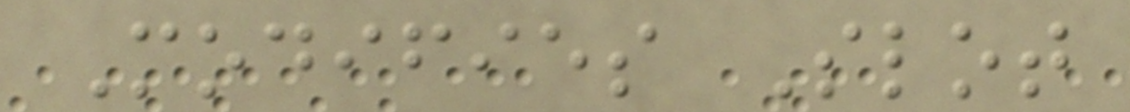Modifies Slot
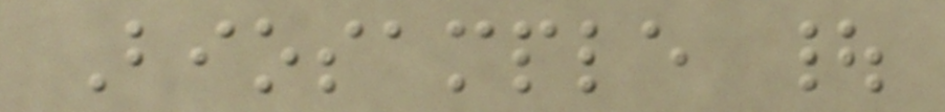Biosample |
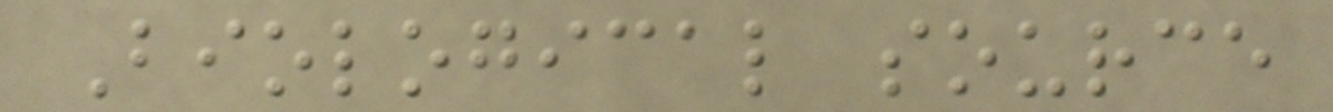Biological source
